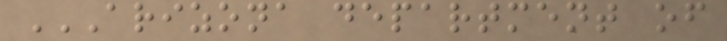ARIZONA DEPARTMENT OF
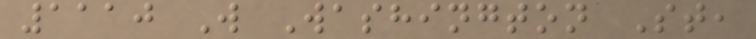1110 W Washington St,
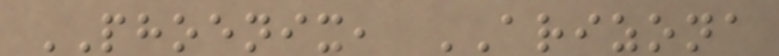PHOENIX, ARIZONA
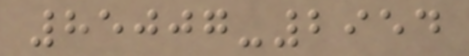85007-2954
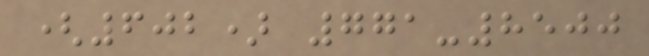(602) 771-8500
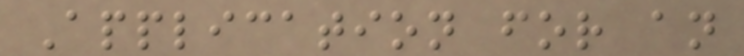Application for an
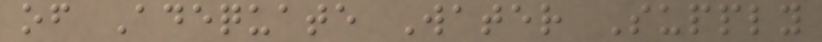of Adequate Water Supply
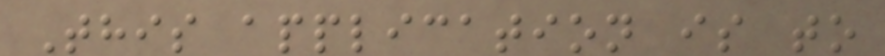This application is to
